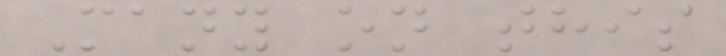Many on this
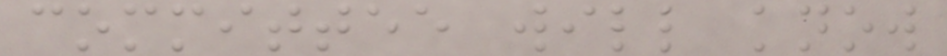committee will know
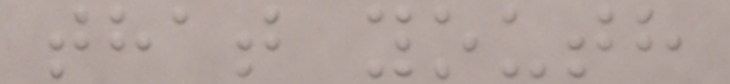that youth
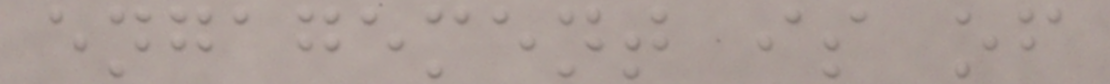engagement is of
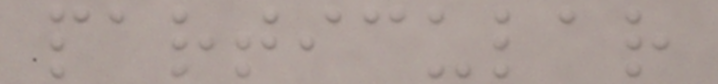particular
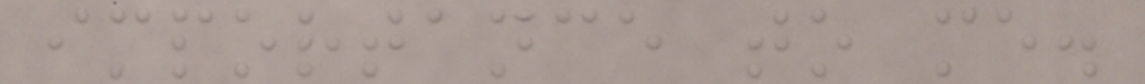importance to me.
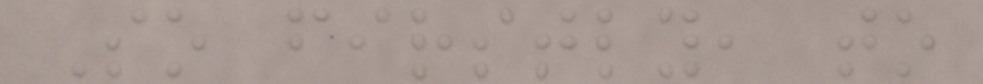So firstly, to
